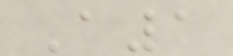A1
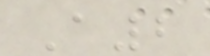A2
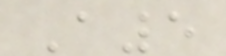A5
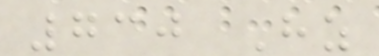730 Hz
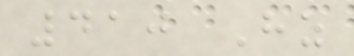410 Hz
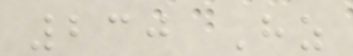230 Hz
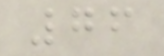76
